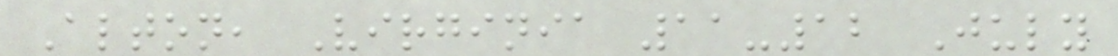Alton, Virginia 11-12 July
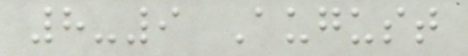8-9 August
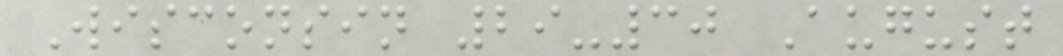Wisconsin 29-30 August
